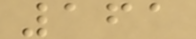161
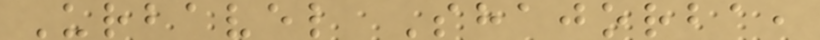Urbavel Shajorba,
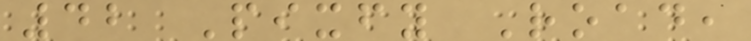42 Pixfy Road,
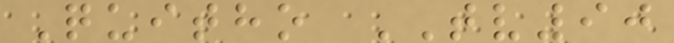Quitho TV90
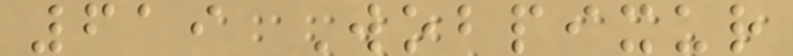619 Wobpixur
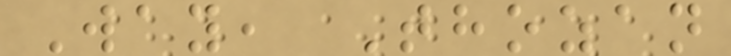Way, Thozan
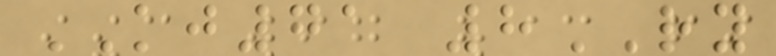KJ71 8RY
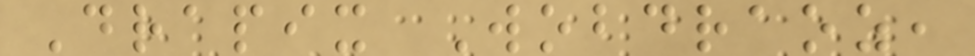Drapix Wobdraoz,
